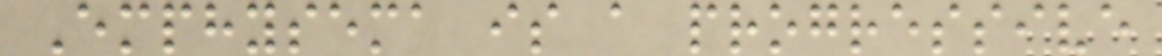Emphysema is a progressive
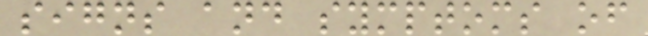signs and symptoms of
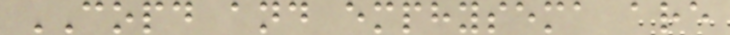COPD and emphysema are
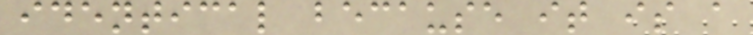identical because it is a
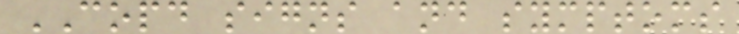COPD signs and symptoms
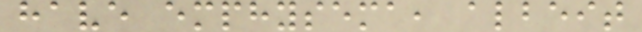have emphysema, albeit
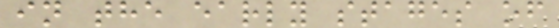in the early stages of
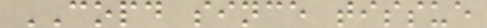COPD since tissue
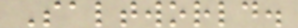Saltworld.
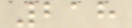218
